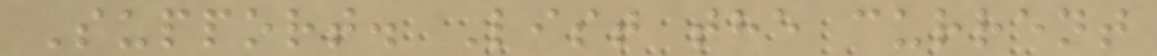Support. List the current
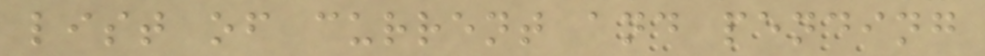list of current and pending
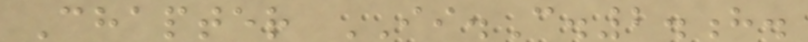Chapter II.C.2.h.
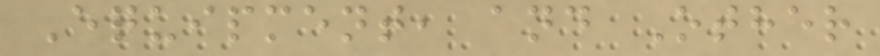Equipment, and Other
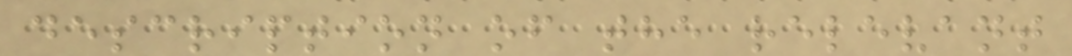description of the relevant
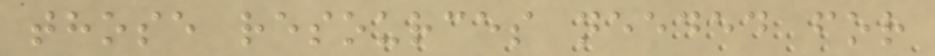those resources needed for
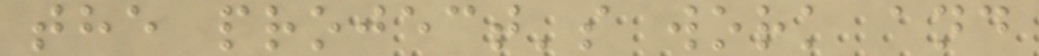the project's work and
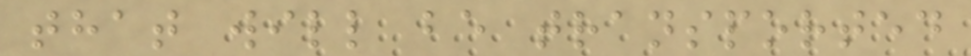that will be transported
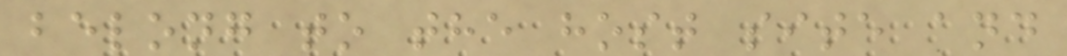belong to the host site and
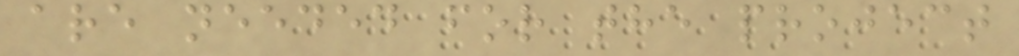are needed for the project
